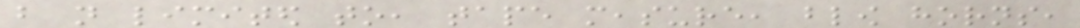but not limited to, tape measure, blow horns,
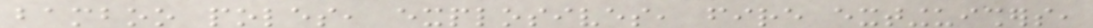bamboo poles, explosives, fire extinguishers,
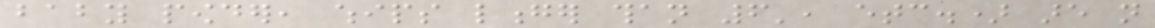baby powder, whips longer than 6', etc.) are not
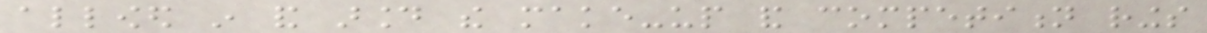allowed in and around the make-up and competition rings
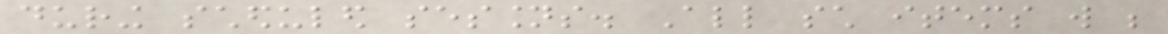during scheduled sessions. All such items will be
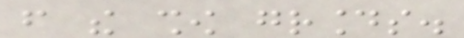from the show grounds.
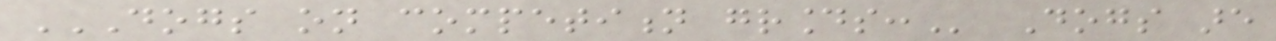DOGS ON COMPETITION GROUNDS: Dogs are
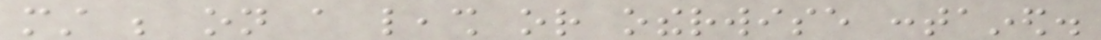must be on a leash or otherwise contained.
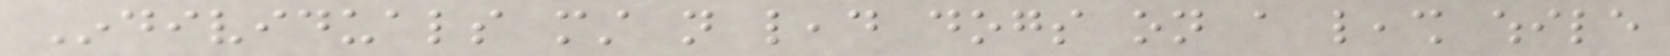Individuals must not lead dogs on a leash while
